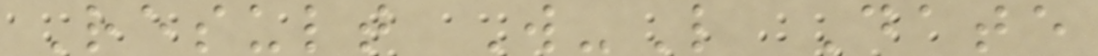Result W-L Date
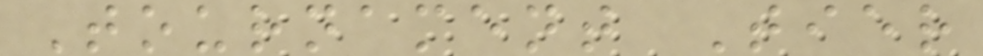Tournament Tier
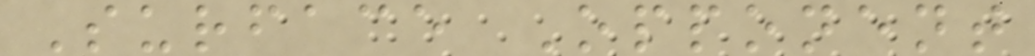Surface Opponent
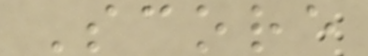Score
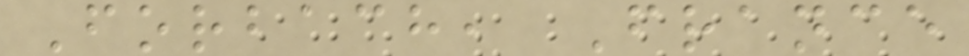Forbach, France
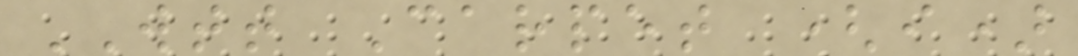WTT Carpet (i)
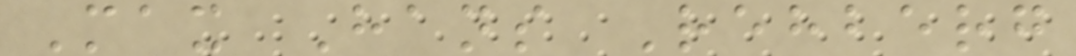Max Hans Rehberg
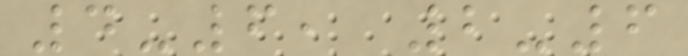4-6, 2-6
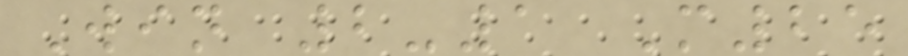Win 2-1 M25
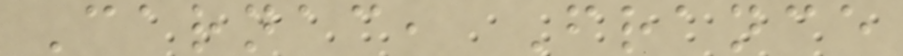Carnac, France
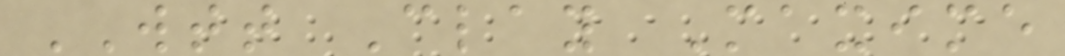WTT Clay Maxime
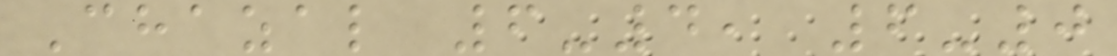Chazal 6-4, 6-0
